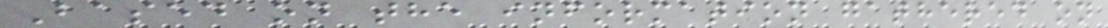Based on the information gathered on
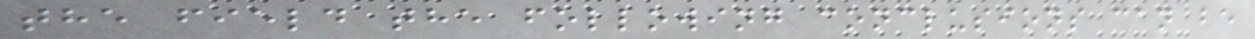the field the following conclusions can be
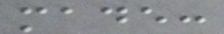made:
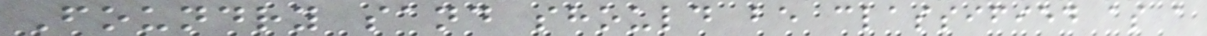Foundry sand should be classified as a
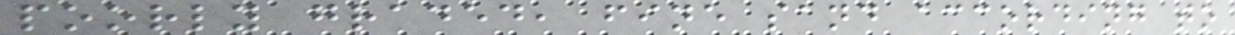poorly graded, fine sand according to
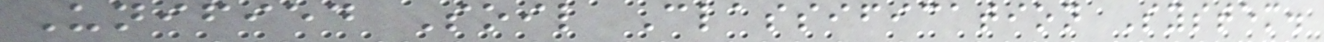Unified Soil Classification System.
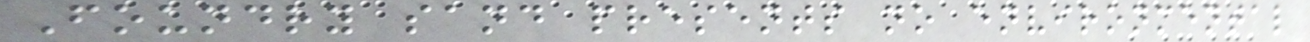Foundry sand presents no environmental
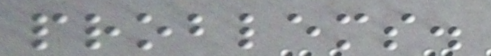problems.
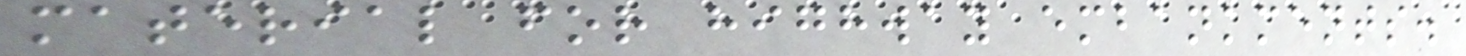material for highway embankments.
